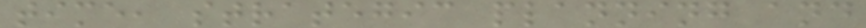time, strategic planning and
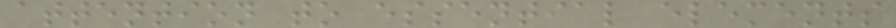attention to essential elements
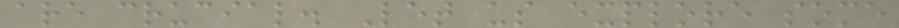are crucial. Let us explore some
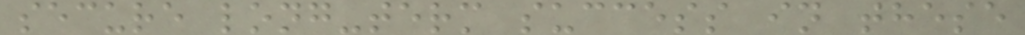secure long-term success in these
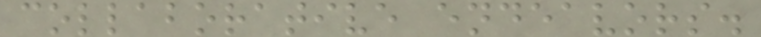collaborative endeavors.
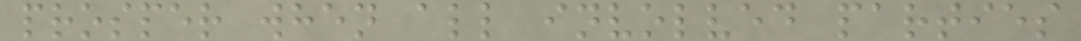prosper when all involved parties
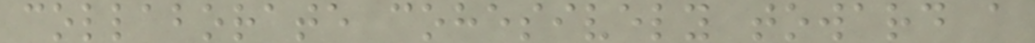collaborate cohesively toward a
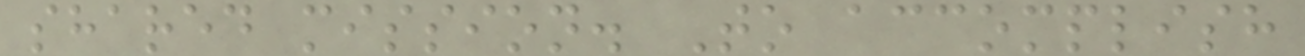shared mission. To accomplish
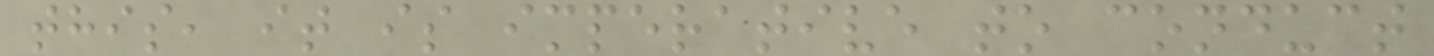this, it is imperative to conduct
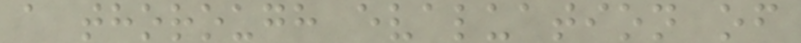a thorough evaluation of
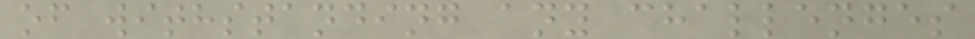of withstanding any challenges
